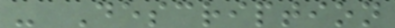- Description
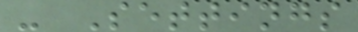- Settings
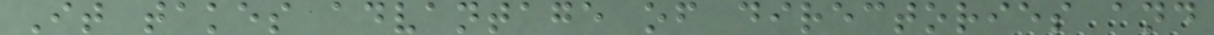It takes advantage of directories and
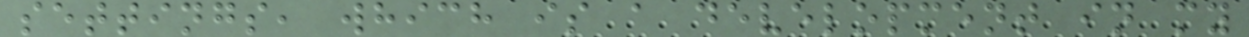settings, which is a development in my
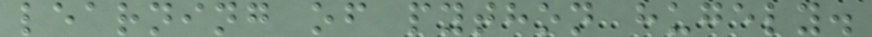learning of python hugely.
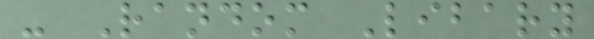- Random Libary
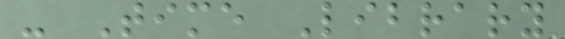- Time Library
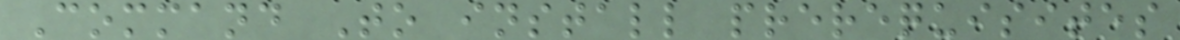Command To install prerequisites
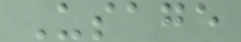Usage
